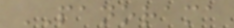PANORAMA
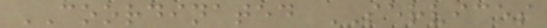COORDINATED SERVICES
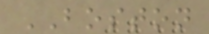BOSTON
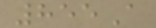855A
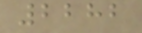2282
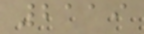2119
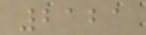2121
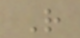R
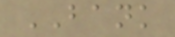BANK
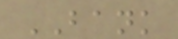BANK
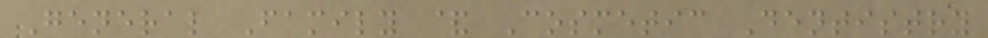General Family & Cosmetic Dentistry
